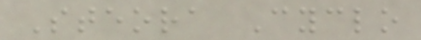Steora Cyclo
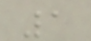1
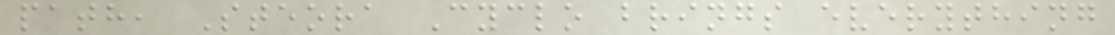path, Steora Cyclo brings everything
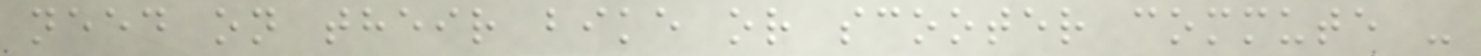need on their bike or scooter commute -
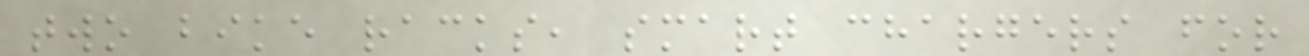two bike racks, smart chargers for
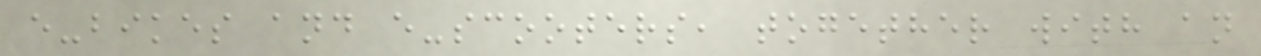e-bikes and e-scooters, together with an
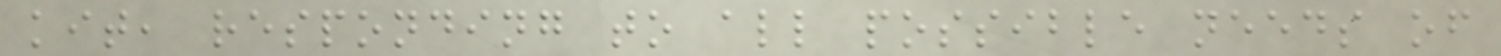kit, responding to all possible needs of
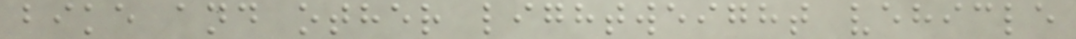bike and other lightweight vehicle
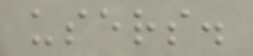users.
